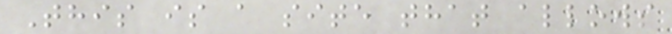This is a site that allows
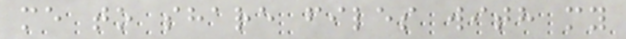me to share files with my
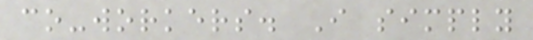co-workers. I simply
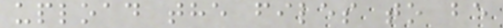upload the files to be
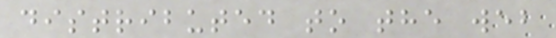distributed to the web
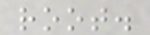root.
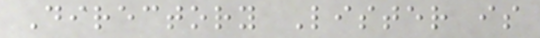Directory Lister is
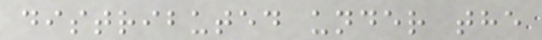distributed under the
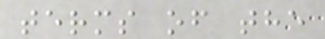terms of the
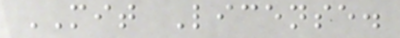MIT License.
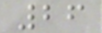26
